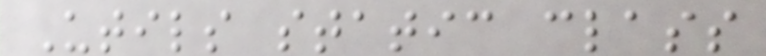Utils static class
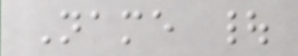Name |
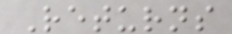Returns
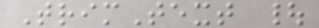TrimText |
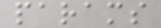params
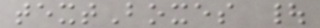textBoxes |
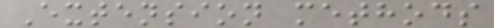Extension methods
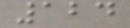124
